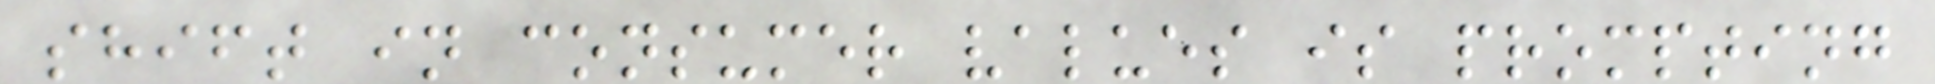shift in consumer values is prompting
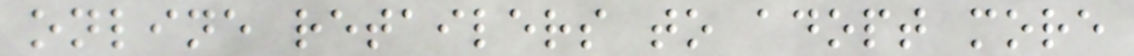online retailers to adopt more
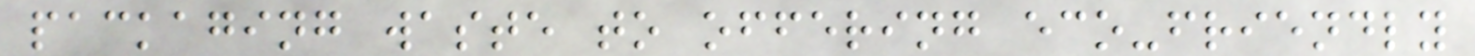packaging waste to offering eco-friendly
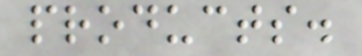products.
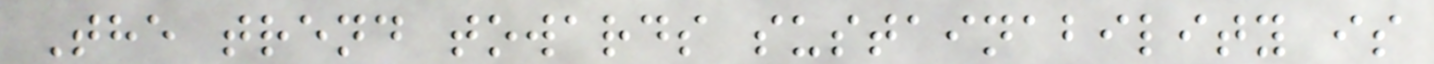The trend towards sustainability is
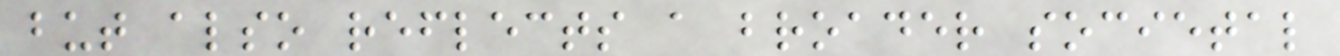but also reflects a broader societal
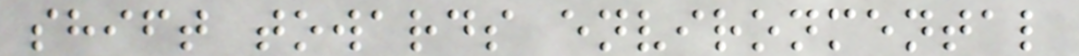shift towards environmental
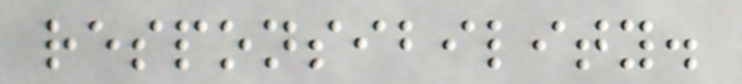responsibility.
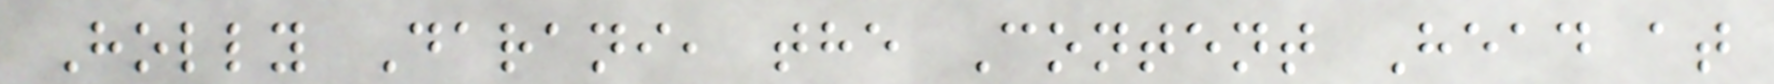Holly Darani, the Content Head at
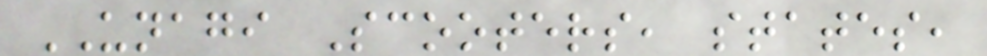UNAGI Scooters, states,
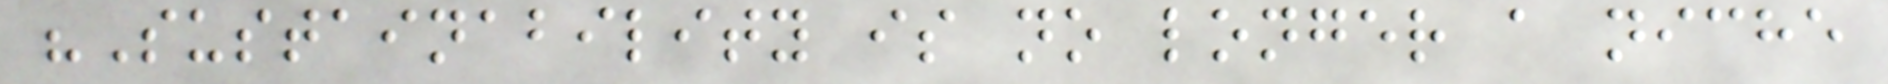"Sustainability is no longer a niche
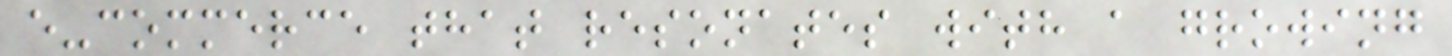e-commerce that resonates with a growing
